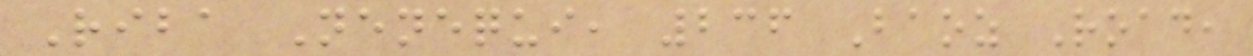Riba Nenequi, 236 Baoz Road,
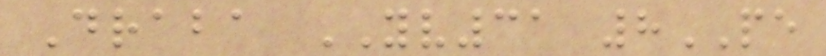Draba YV31 8PE
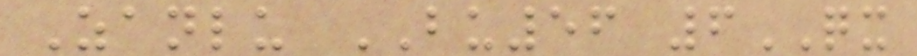Zanlu BU56 6QX
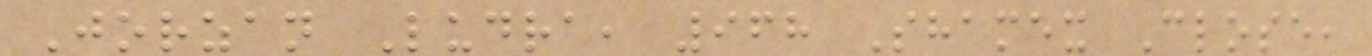Jorzan Ludra, 968 Shamex Close,
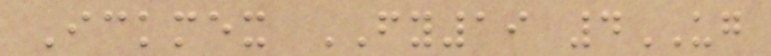Ickmex FY19 4UG
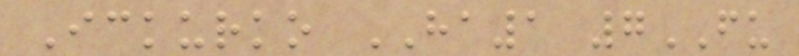Ickurko HA1 7FU
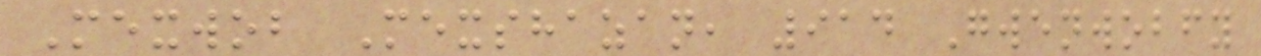Mexwob Mexshazan, 914 Gwenwobfy
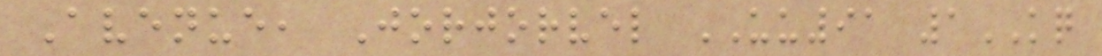Avenue, Jorjorvel UU91 1KQ
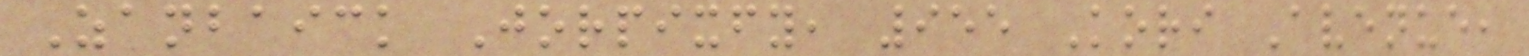Zanbaick Jorpixfy, 955 Kori Avenue,
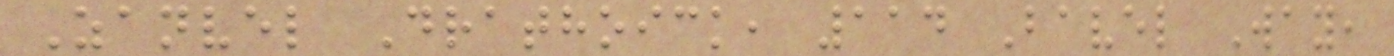Zanvel Drathoick, 114 Bavel Way,
